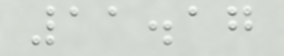11.17
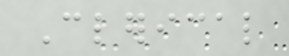Clerical
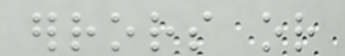errors or
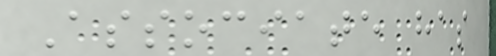Associate has
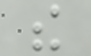the
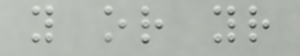you or your
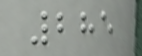285
